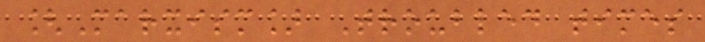[Marxism] Troubled times
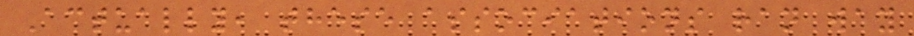Actually, these associations ran way
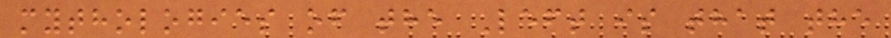mythologies of the Left is that the
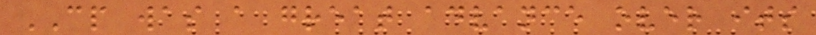CP was a great advance over its
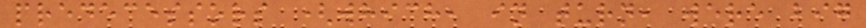predecessors (which, in turn, were big
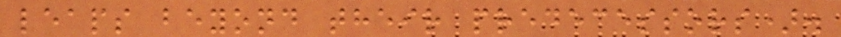leaps beyond their predecessors).
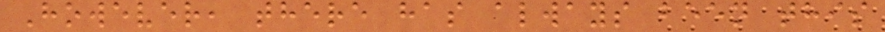However, there has always been this
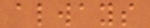always
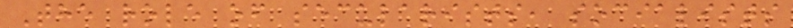The role of secularists, socialists
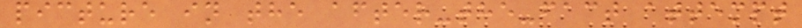picture in the after-the-fact attempt
